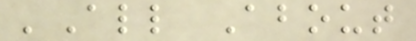'All About
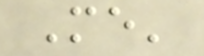Me'
